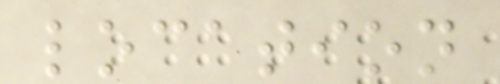location
